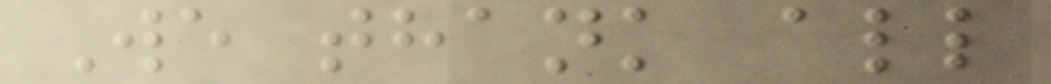We thank all
